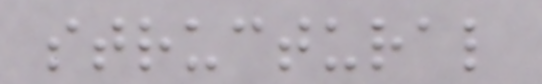structural
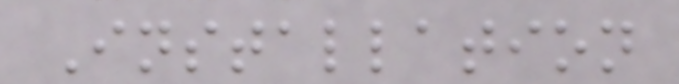Installation
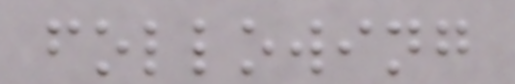following
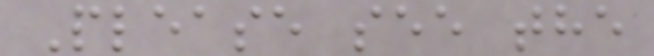Please see the
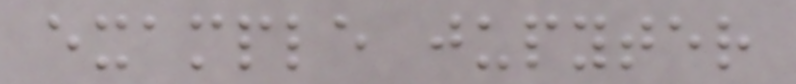example jupyter
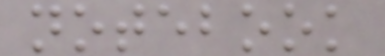notebook
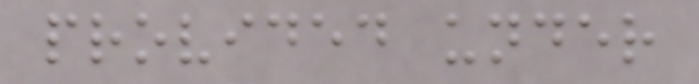provided under
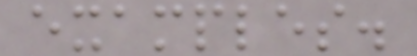examples.
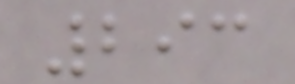293
